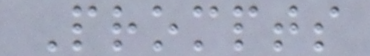Prompts
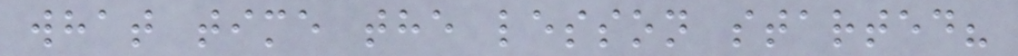what time the lesson started?
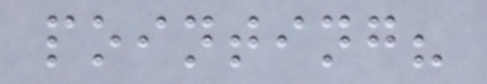pointing?
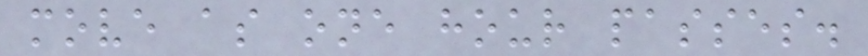move as one hour passes.
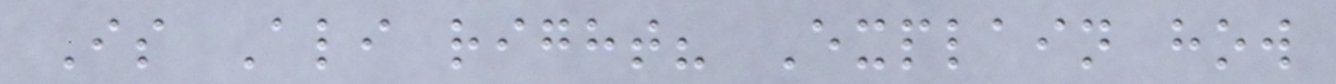Is Ali right? Explain how
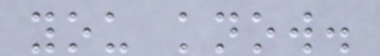you know.
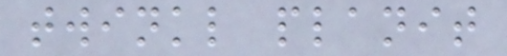twinkl planit
